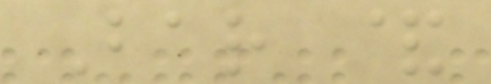Bar &
